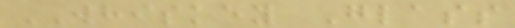WHISKEY Glass
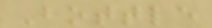Bottle
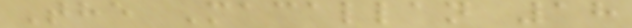The Macallan 18
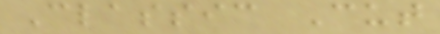Classic Cut
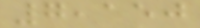7,150
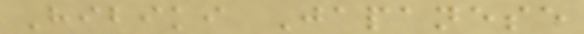Hibiki Japanese
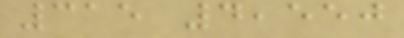315 4,550
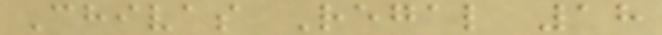Chivas Regal 18
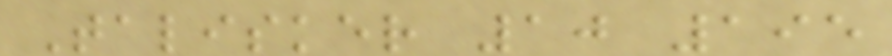Talisker 10 195
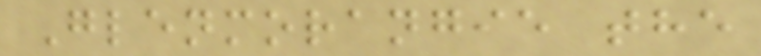Glenmorangie the
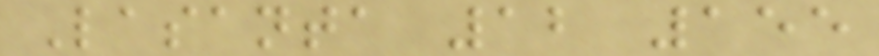Lasanta 12 155
